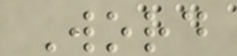Word
